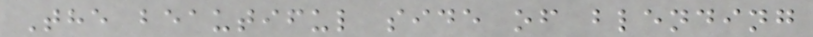The beautiful side of blending
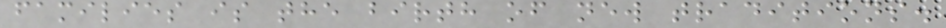families is the birth of new traditions.
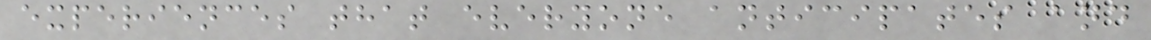experiences that everyone anticipates and
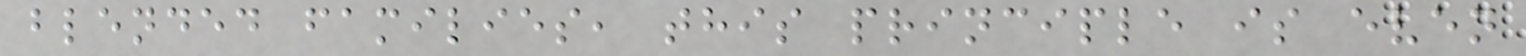blended families, this principle is even
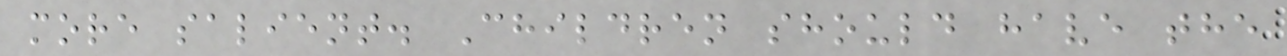more salient. Children should have the
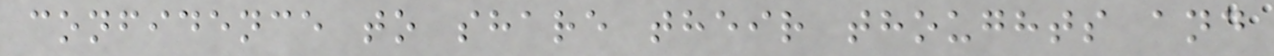confidence to share their thoughts and
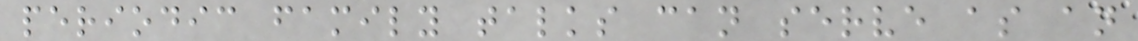periodic family talks can serve as an
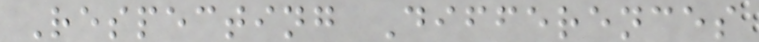Respecting Differences
